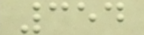354
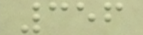356
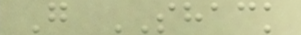G SHACK
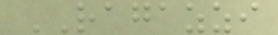RAGAZZI
